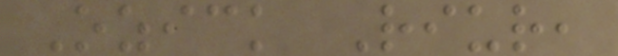Ozick Riur,
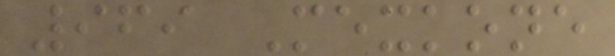969 Mexkone
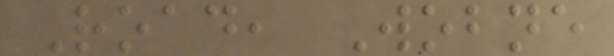Road, Wobne
